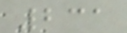231
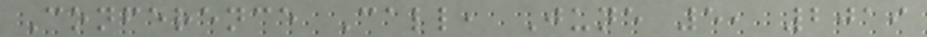Conference Call, June 5, 2019
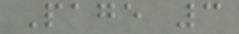Page 3
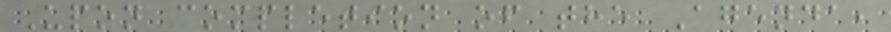Upon completion of the Agenda,
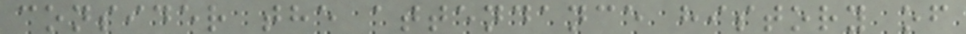consider the attendance history of
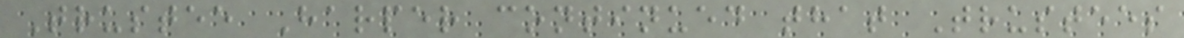Trustee Harper continued that Trustees
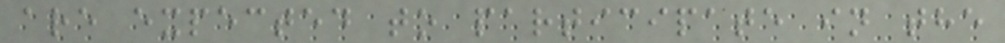are expected to participate in the
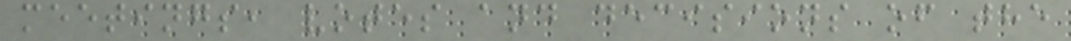meetings, votes and decisions of the
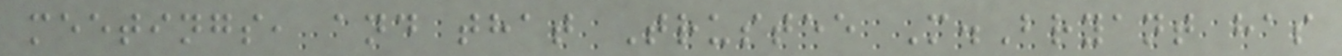meetings, and that Trustee M.Bryant has
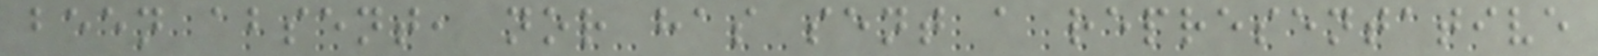been absent, nor has sent a representative
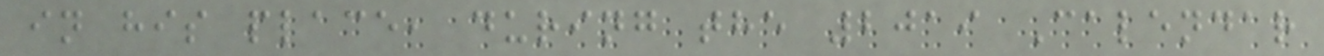in his place, during the 2019 Calendar
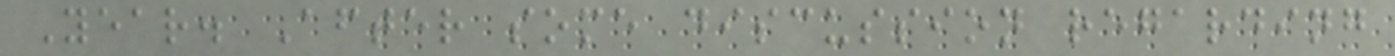Year. After some discussion regarding
